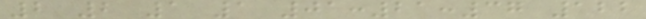2 2 1 1 01:21:37 122
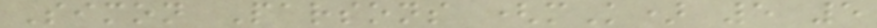Simon Parsons (mK) 5 5
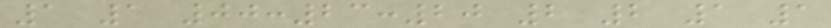1 1 00:23:20 2 2 1 1
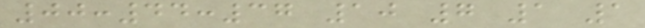00:44:37 10 7 1 1
